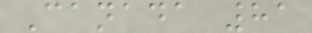Canada 81
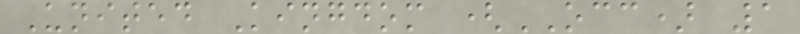United Kingdom (OCC) 1
